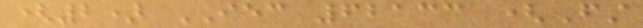(2) IEC 62133 (First
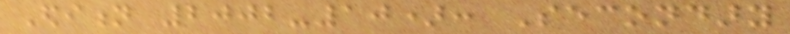Edition 2002-10): Secondary
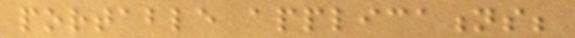portable applications;
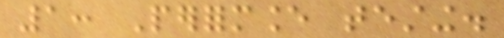1: Performance testing.
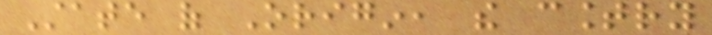State of Origin, the country
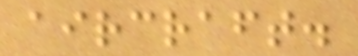aircraft.
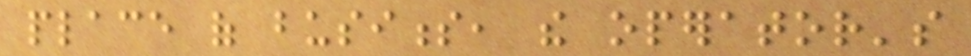place of business, the operator's
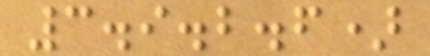3.9.2.6)
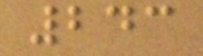243
